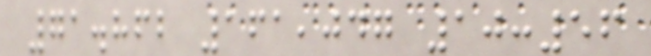71.862 161,047 10:56
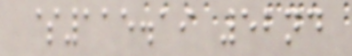$115.19 52nd
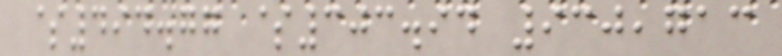$494.77 $303.94 930,713
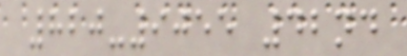820-9055 42nd
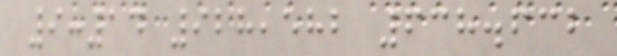9:14 928,582 638.632
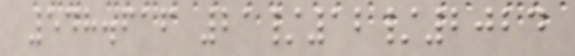548.616 21/12/2024
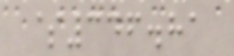$346.81
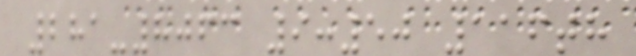281-8063 9:50 116th
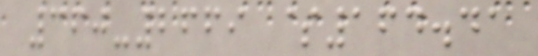360-2669 $164.41
